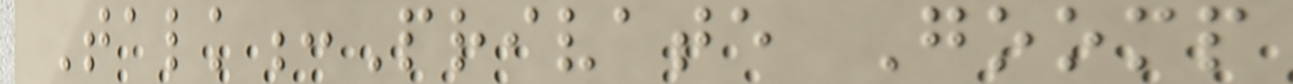Talk:Private Goomp
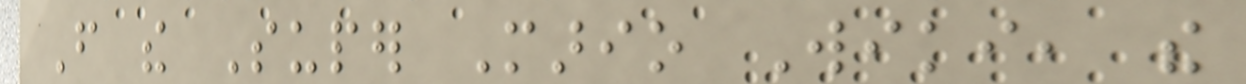From the Super Mario Wiki, the
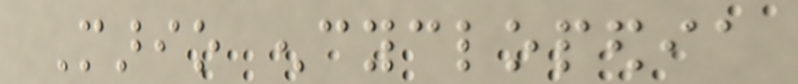Mario encyclopedia
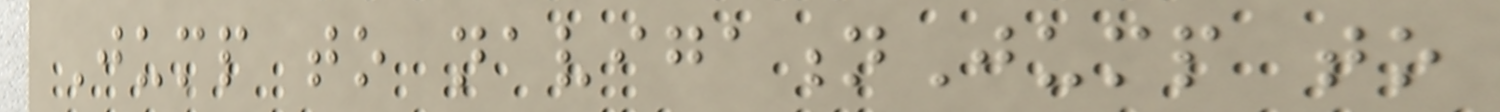Jump to navigationJump to
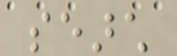search
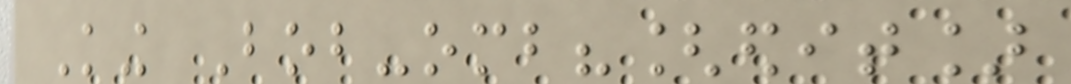King Bob-omb?[edit]
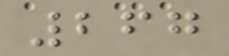267
